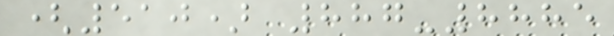(510) 887-8885
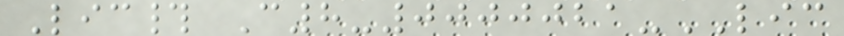Lic# C8-0000021-LIC
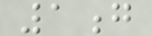1g
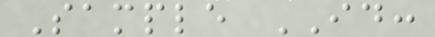Sample ID:
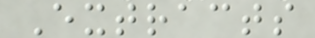Extracts
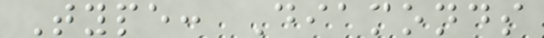Type: Diamonds
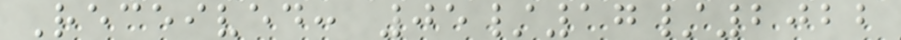Received: 05/17/2022
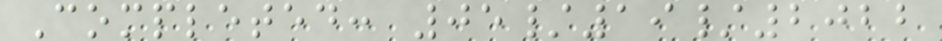Completed: 05/19/2022
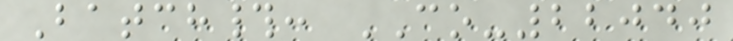Batch#: CO-22040
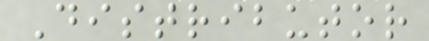Distributor
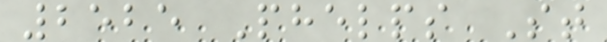2525 Phelps St
